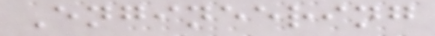Engineering
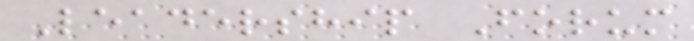Leadership Forum
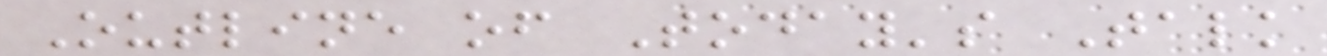Outline of Today's Talk
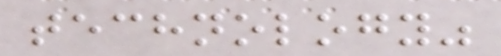technology"
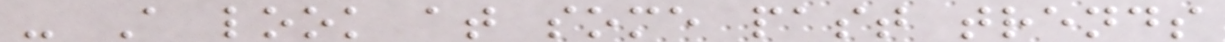- A look at some past trends
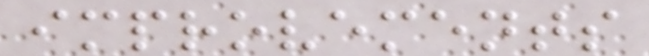improvements
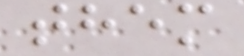them
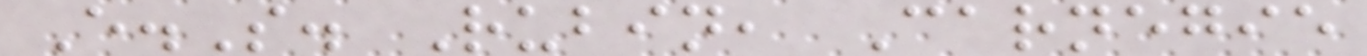E.S. Rubin, Carnegie
